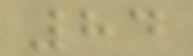84
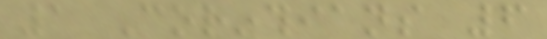1 Corinthians 6
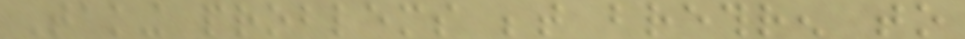Taking problems between brethren to
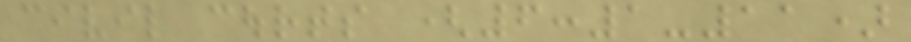civil courts (6:1-11)
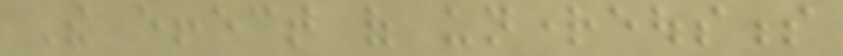The effect of unrighteousness
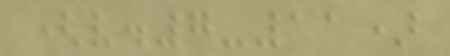(v.7-11)
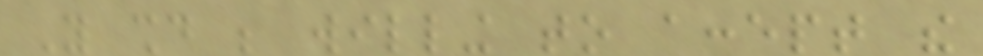You should be willing to accept the
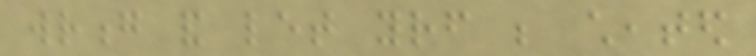wrong and let yourself be cheated
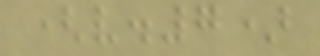(v.7)
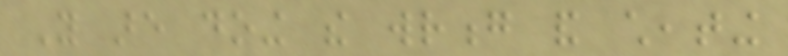You are doing the wrong and cheating
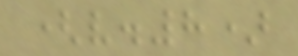(v.8)
